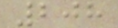208
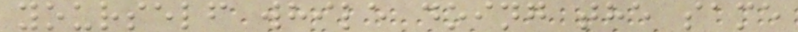yourself while doing the same
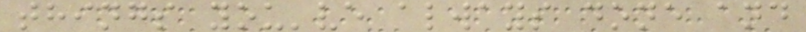things you've always done and
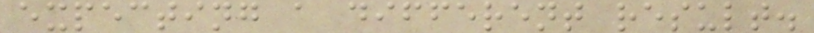expecting a different result.
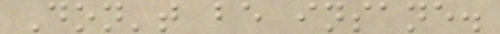Don't be insane.
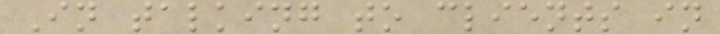In talking to clients in
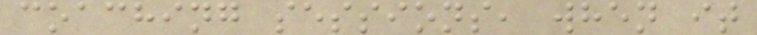coaching sessions, when it
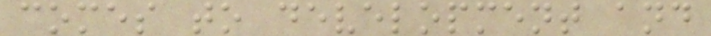comes to development and
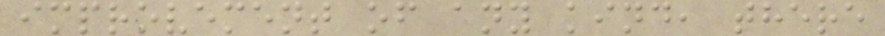improvement of any kind, there
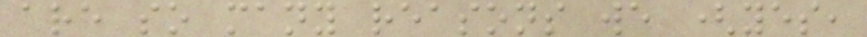are so many reasons we (yes,
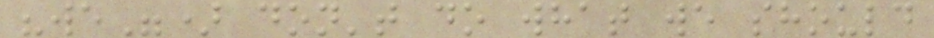"we") don't do what we should
